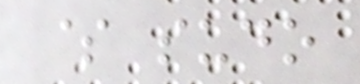$ sudo
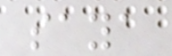saya
